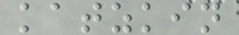katzkin
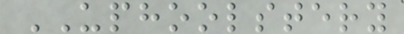UPHOOLSTERY
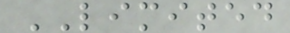LIMITED
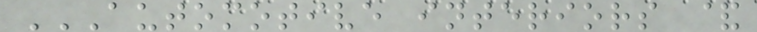AUTOMOTIVE INTERIORS &
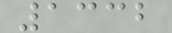1332
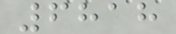6818
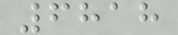6818
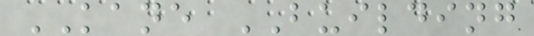KANE BUILDING
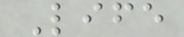Life
